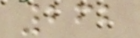262
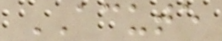ACUTE
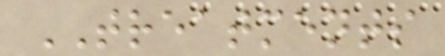TREATMENTS
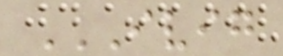IVIG
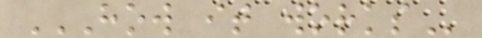HOW IT WORKS
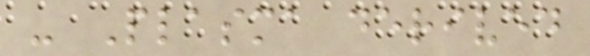- Plasma derived
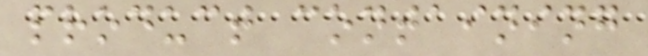product containing
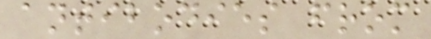antibodies from
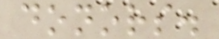donors.
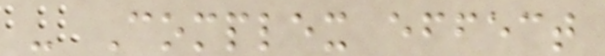- Complex effect
